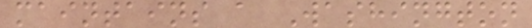maintains a Washington
